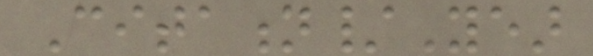Citation/Year
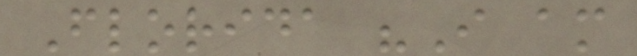Florida "I am
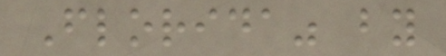Florida" by
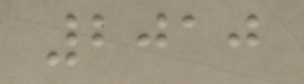2010
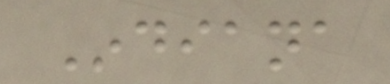Indiana
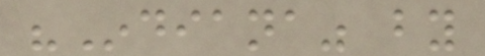"Indiana" by
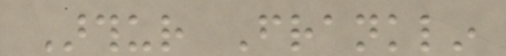Arthur Franklin
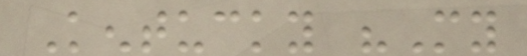Kentucky "My
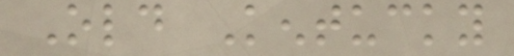Old Kentucky
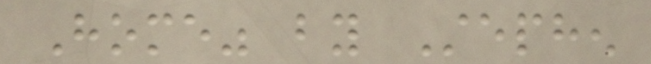Home" by Stephen
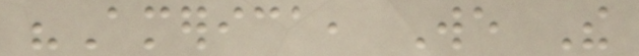"America, We The
